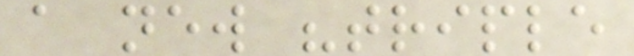a new "triple
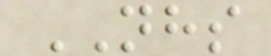NHS
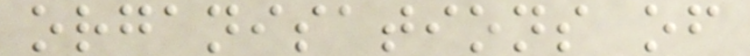organisations of
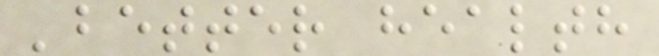'better health
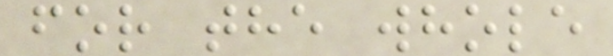for the whole
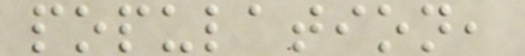population,
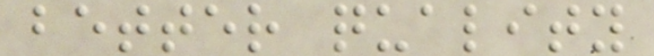better quality
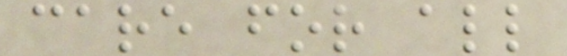care for all
